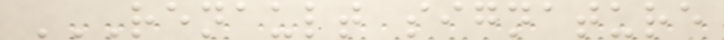RENAULT SIGNATURE
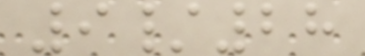9/28
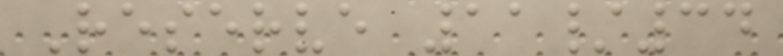Reserve 11/34
